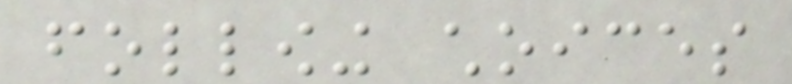following choices
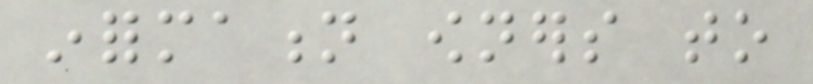information owners to
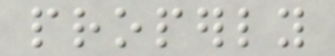properly
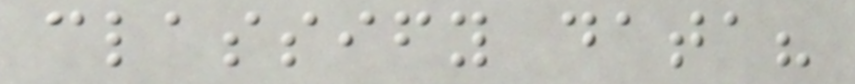classify data?
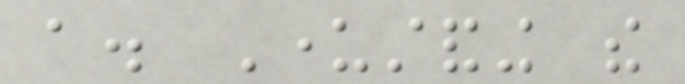a. Understanding the
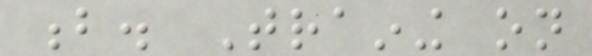b. Training on
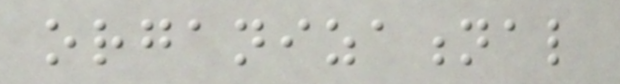organizational
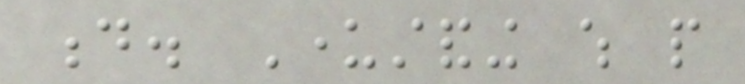d. Understanding which people
